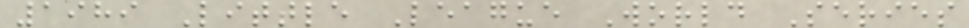1989 Little League World Series
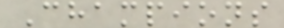Champions
